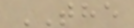THE
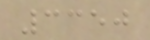3350
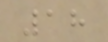18
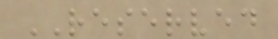RESERVED
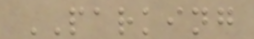PARKING
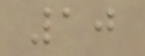10
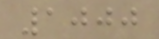1000
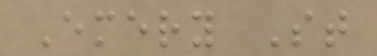Emery St
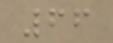66
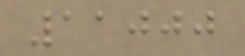11000
